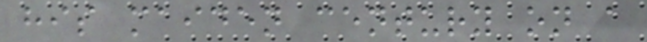his maiden century on a
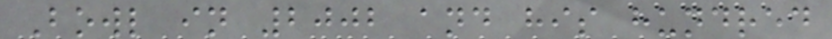Bowl in 2002 and his hundred
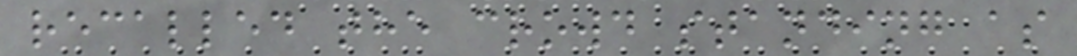recalled the crowd standing as
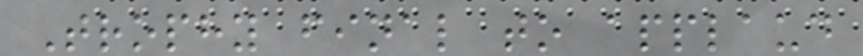Trophy final to applaud
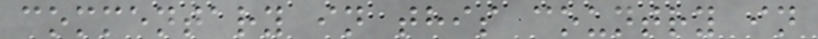commentary in this country in
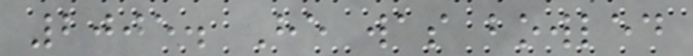2005. He was bowled
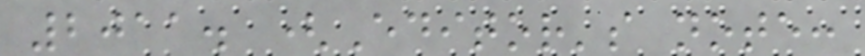2011. (Editor's note:
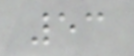53
